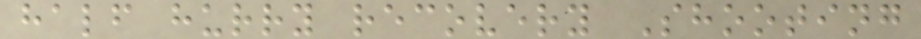half hurry recovery Shooting
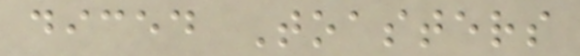diced Toasters
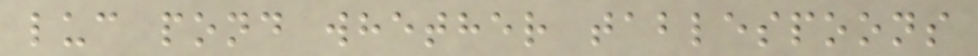luc pond whether tablespoons
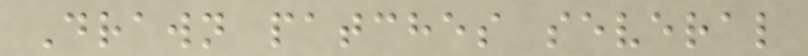Drawn patches several
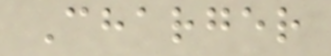Charger
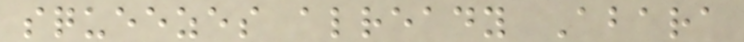squeezes already Abara
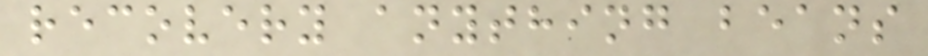recovery anything beans
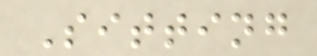Sitting
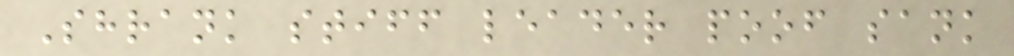Shrank stiff leader poof sank
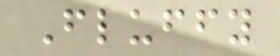Fluffy
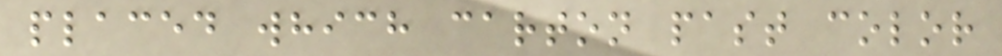placed which carton past color
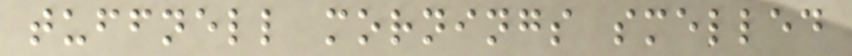tuffnell mornings smelled
